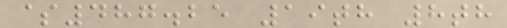$487.25 19th 8th
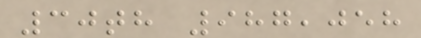30th 987,058
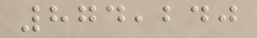874,240
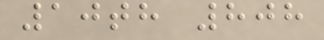10th 808
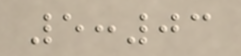5:03
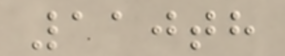110th
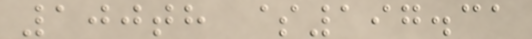100th $197.31
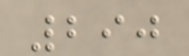290
